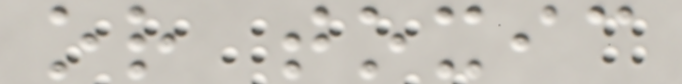or toxic
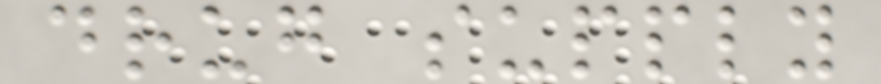drug supply
